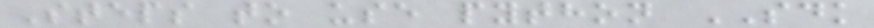Steps to use python SDK
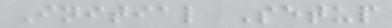Initial Setup
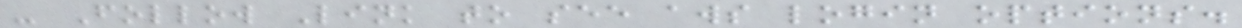- Follow Link to see aws login options.
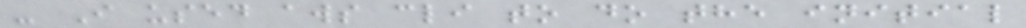- I used aws cli to do the initial
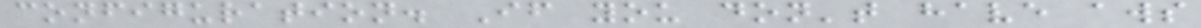configuration. If you don't have aws
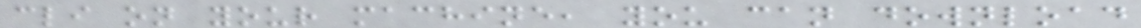cli on your machine, you can download
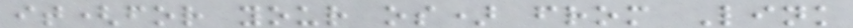it(for your os) from Link
